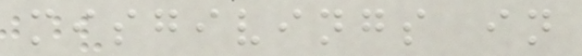misgivings in
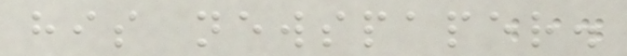his newspaper.
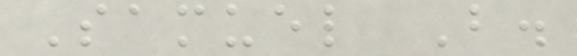Samuel B.
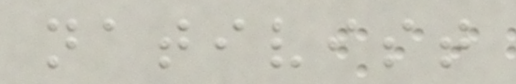nativist
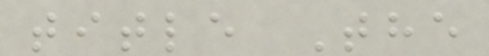title The
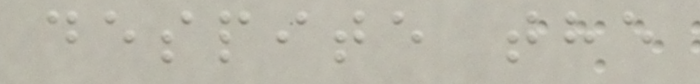despite the
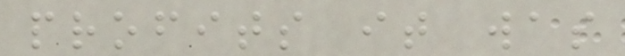profits it was
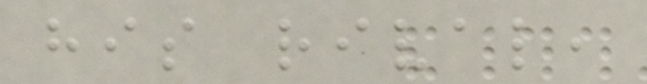his rival,
